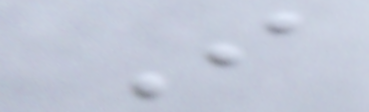I
